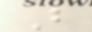But
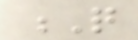Q
